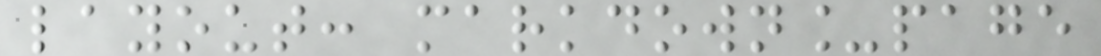layout: markdown_page
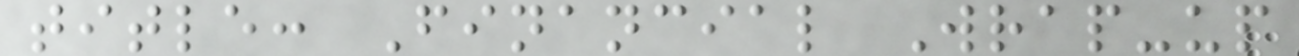title: Financial Wrap-up
